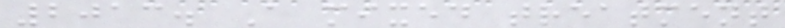2013. A mixed treatment
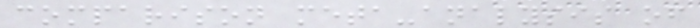comparison meta-analysis of
